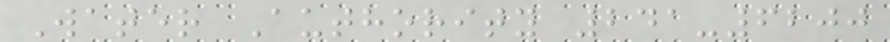Water Authority 241-6200
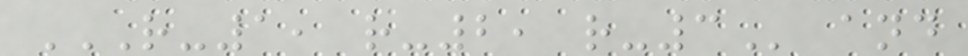R-1, R-2, R-3 and
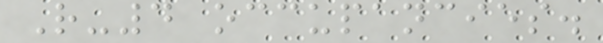R-4 occupancies.
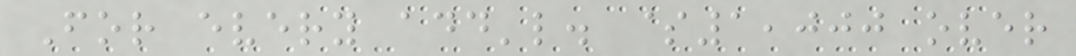For every add'l. $1,000 over
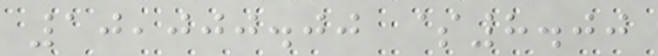10,000.00 $8.00
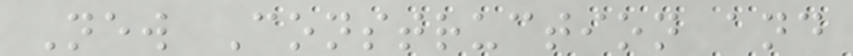New Construction and
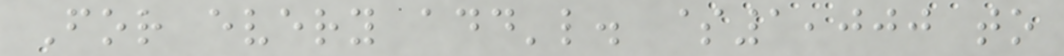For every add'l. $1,000 to
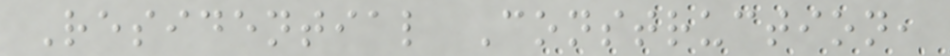Residential Construction,
